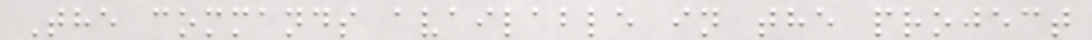The commands available in the project
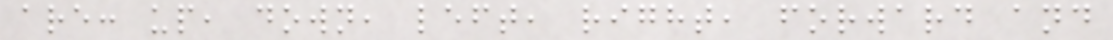are: up, down, left, right, forward and
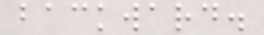backward.
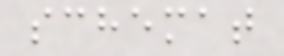schemat
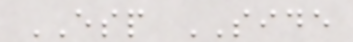ESP SIDE
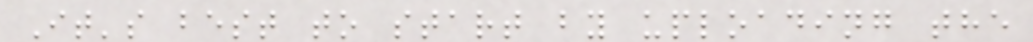It's best to start by uploading the
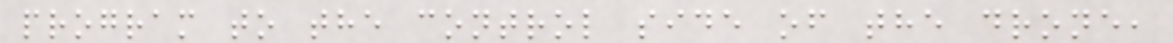program to the control side of the drone,
